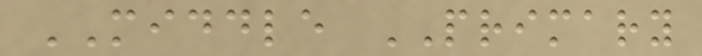MIDDLE PRIMARY
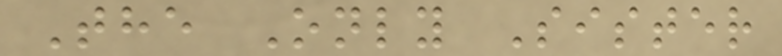The Only Sister
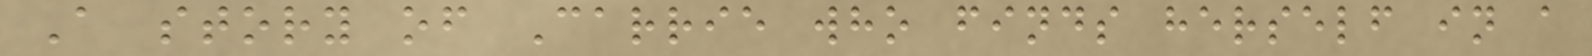A story of Carrie who finds herself in a
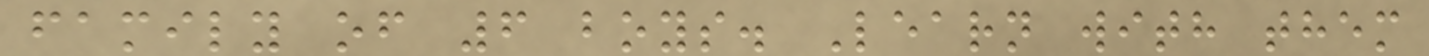family of 6 boys. Learn with them
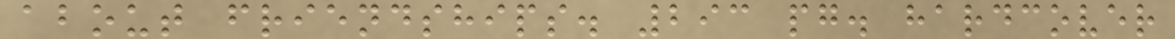about friendships. 293 pg. hardcover
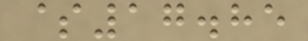$17.85
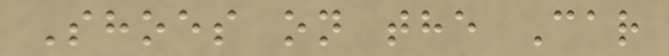Shoes on the Car
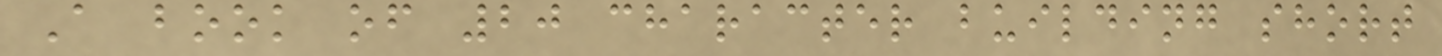A book of 20 character building short
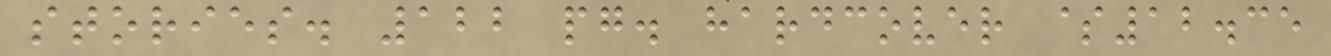stories. 122 pg. hardcover $12.35
